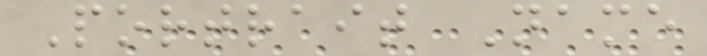Portrait Name
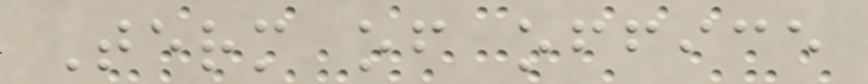Term of office
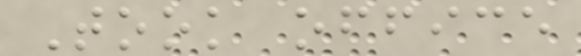Took office
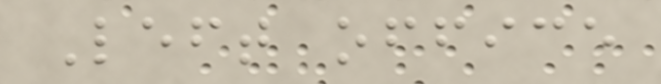Left office
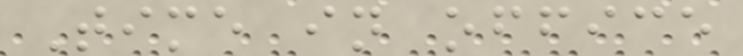Time in office
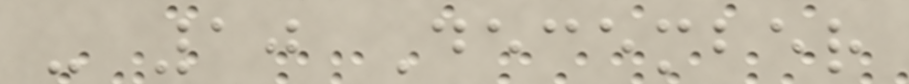- 10 December
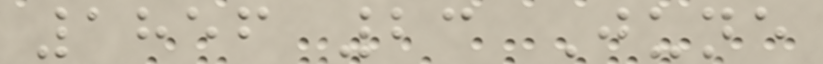1856 23 June
